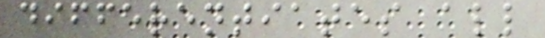differentiates all
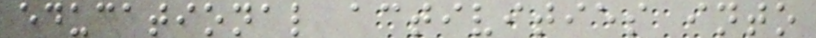educational activities into
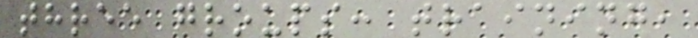three groups: training,
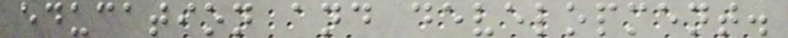education and development.
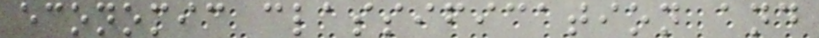economic classification and
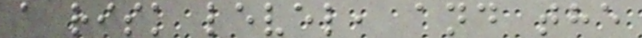a risk level, and the
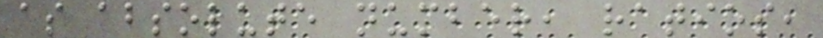as absolute number, ratios,
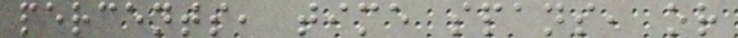percents, time spans, or
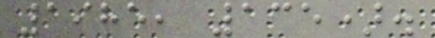1985, 135).
